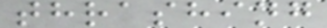thrashing
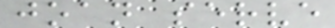joan serve
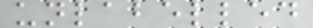unlabelled
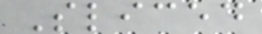Sliced
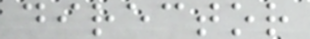director
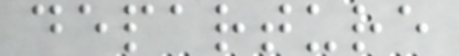departure
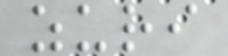zuri
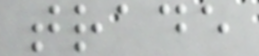trade
